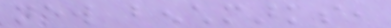new benchmarks,
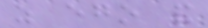as ego and
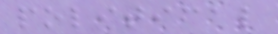political
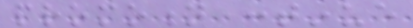promotion continue
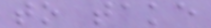to take
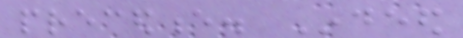precedence. Indeed
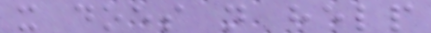it does not help
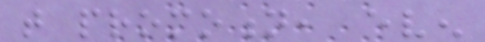that promotion, even
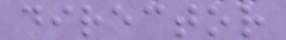director
